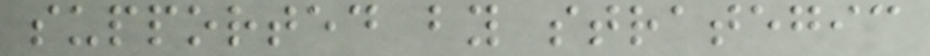supported by strategic
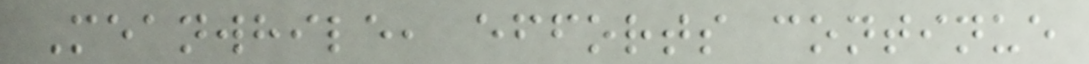Meanwhile, efforts continue
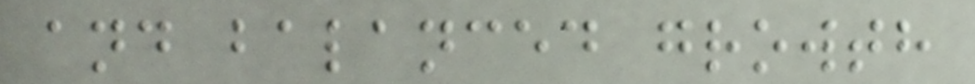and balanced growth
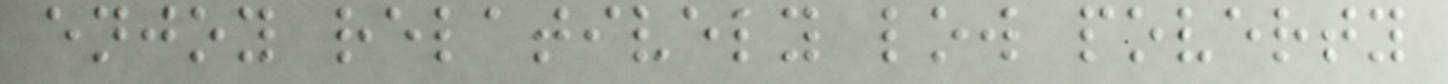enjoy relatively low poverty
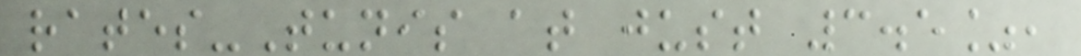rates-Tunis at just 3.5%,
